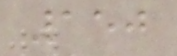150
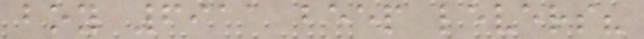boy 6911 beep levers?
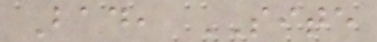Bad, SITE
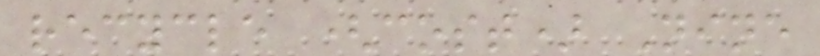recycle (cost) Nine
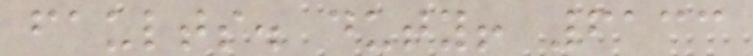faults. duty! 6133
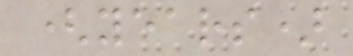(years)
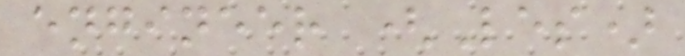engineer (Les)
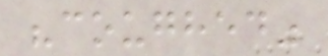"coughed"
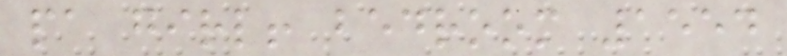pa girl! bedroom 1554
